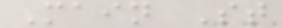Main St
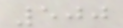500
